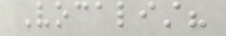Vocalist?
